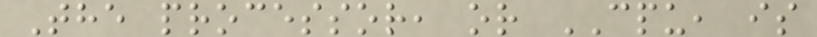The processor, or CPU, is
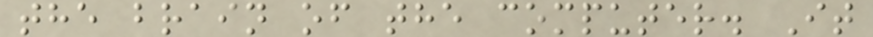the brain of the computer. It
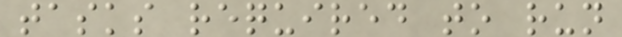tasks required to run
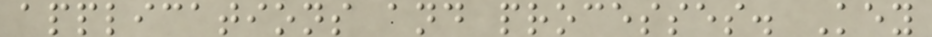applications and processes. Key
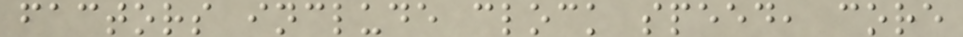factors include clock speed, core
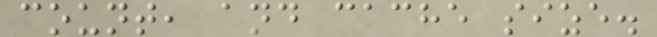count, and cache size.
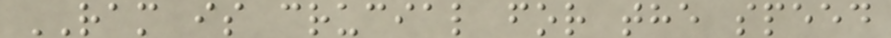RAM is crucial for the speed
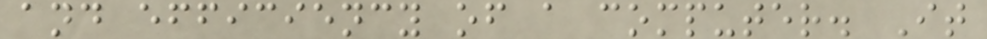and efficiency of a computer. It
